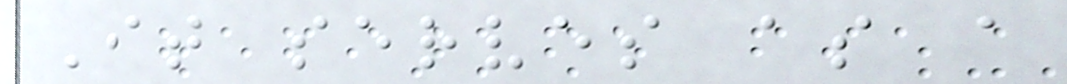It serves as a
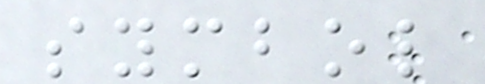symbol
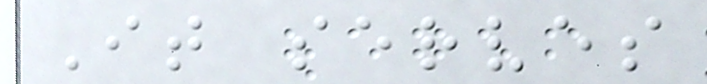It serves
